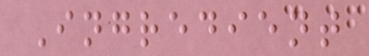Ingredient
